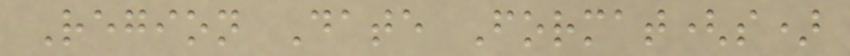Region Date Format(s)
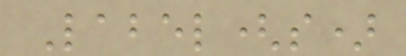Label(s)
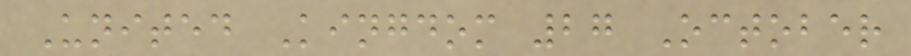United Kingdom 27 October
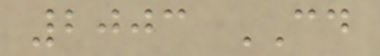2003 CD
